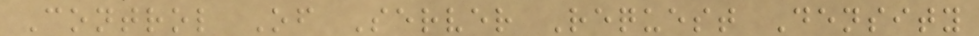Control Of Server Request Density
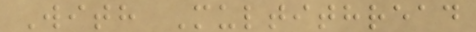With Multithread
